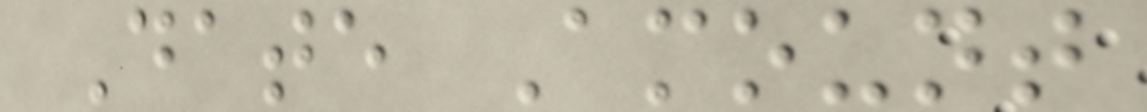Date Amount
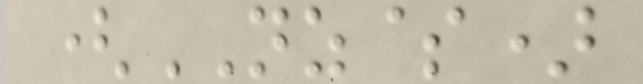(NZ$)
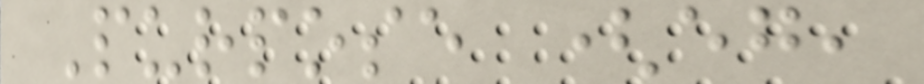Purpose (eg,
